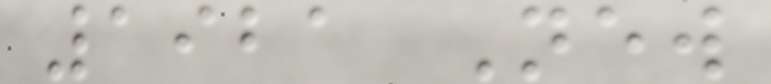1921 New
